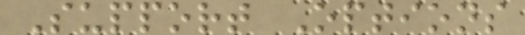Support Options
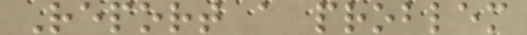Report a problem
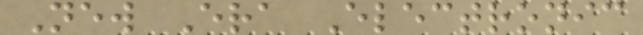New Era Electronic
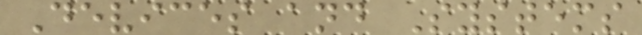Devices and Systems
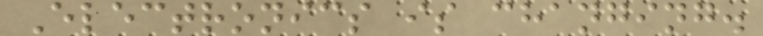Electronics is changing.
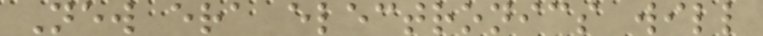New era electronics will
